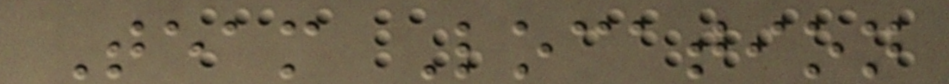Team Location
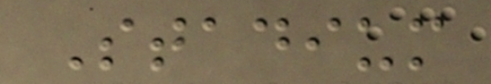Stadium
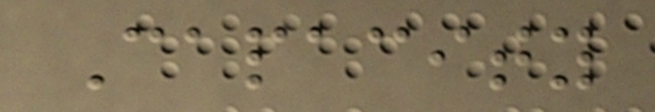Capacity
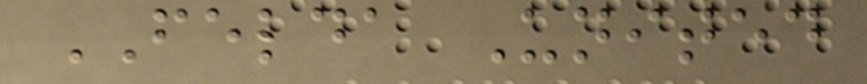FELDA United
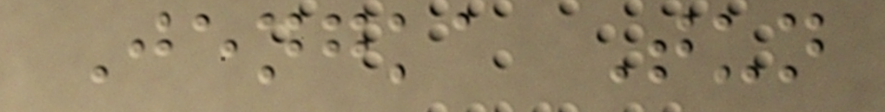Jengka Tun
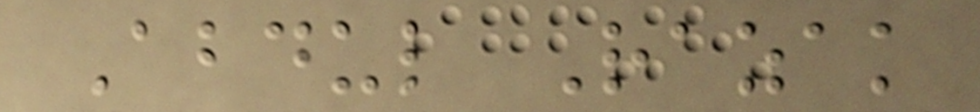Abdul Razak
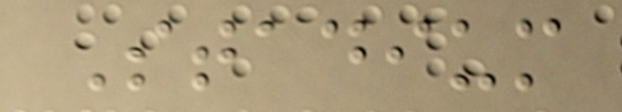Stadium
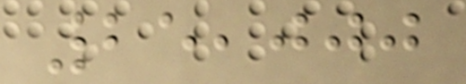25,000
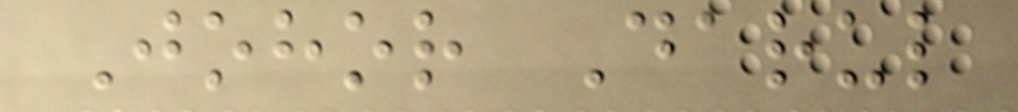Johor Darul
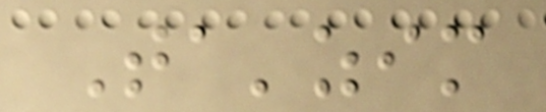Ta'zim
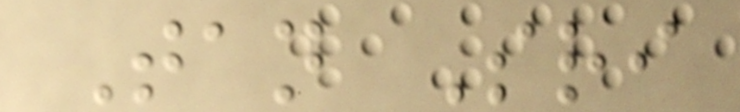Tan Sri
